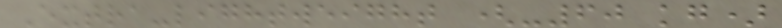Extra-lightweight (-60 kg)
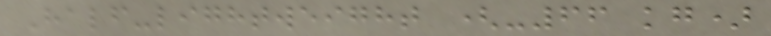Half-lightweight (-66 kg)
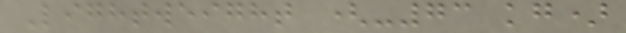Lightweight (-73 kg)
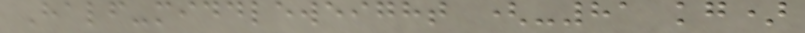Half-middleweight (-81 kg)
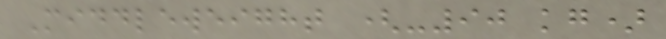Middleweight (-90 kg)
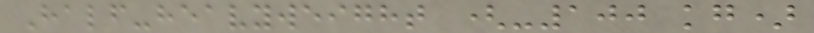Half-heavyweight (-100 kg)
